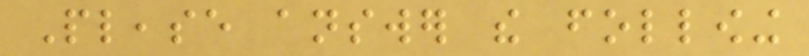Please answer the following
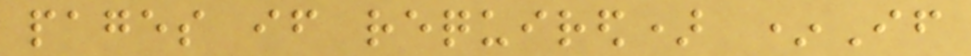pages if required) *If
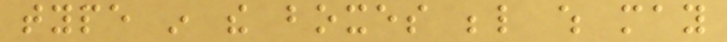type in the boxes below which may
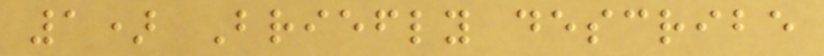1) Briefly describe
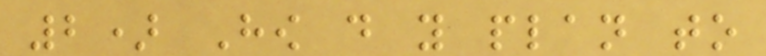2) How do you plan to
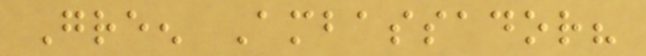Green Ambassador?
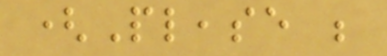(Please be
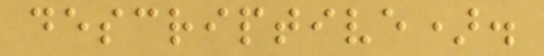descriptive).
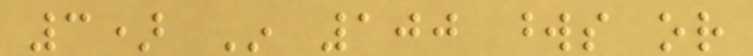3) In 100 words or
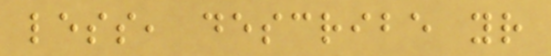less, describe your
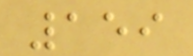159
